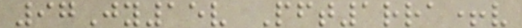97Jy15v Pft1rra+v
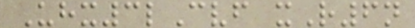Uhx3lCvf xR6n
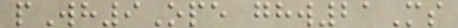pWh9Ope ghw21Ms
